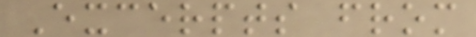Excerpts from
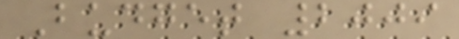Budget 2009
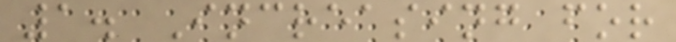1. Increasing for
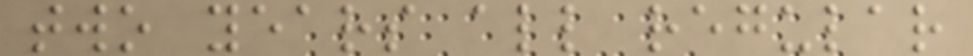two years all regular
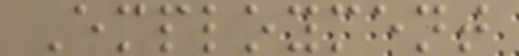Employment
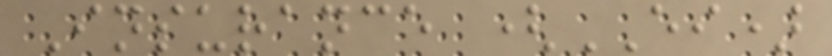Insurance (EI)
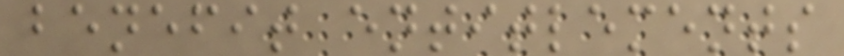benefit entitlements
